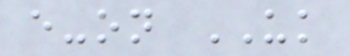e-on UK
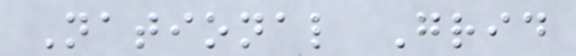National Grid
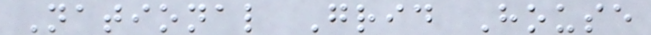National Grid House
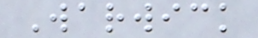Warwick
